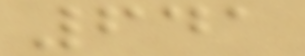641
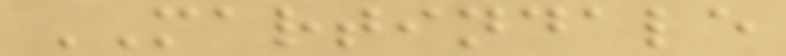MARTINDALE
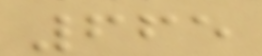665
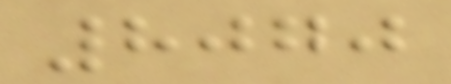8070
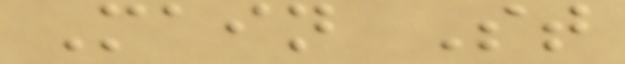Main St
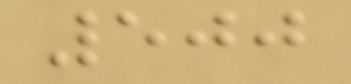500
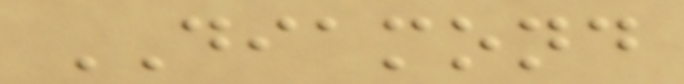DIAMOND
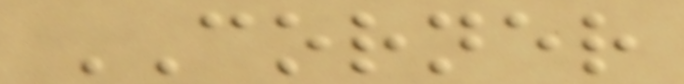CORNER
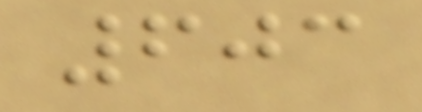603
